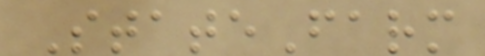StateFarm
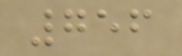756
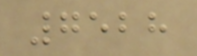7528
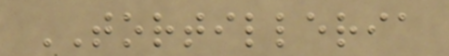TORTILLERIA
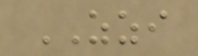ZZI
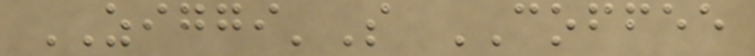ZIGGI'S COFFEE
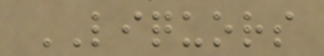LIQUORS
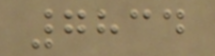7834
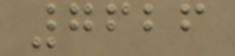7626
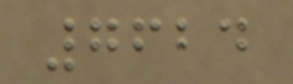7624
